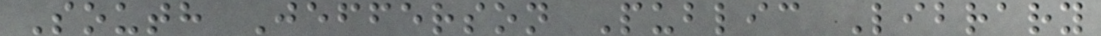South Jefferson Public Library
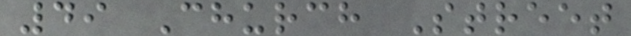49 Church Street
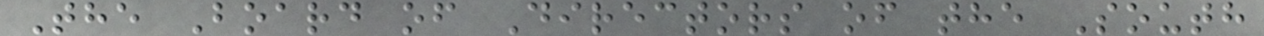The Board of Directors of the South
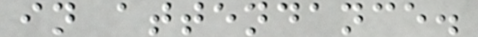in attendance.
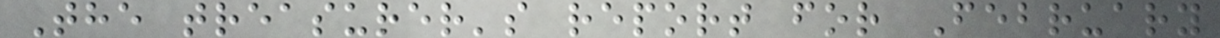The treasurer's report for February
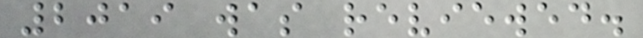2019 was reviewed.
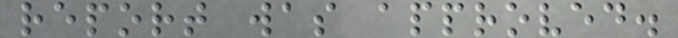report was approved.
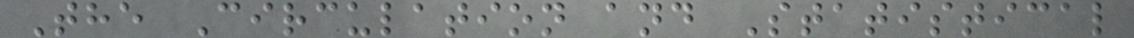The Circulation and Statistical
